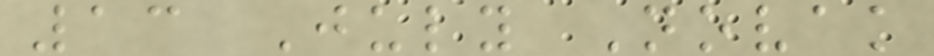13 July Novak
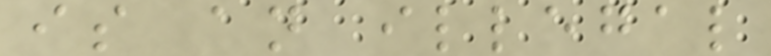is an illegal
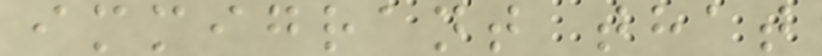immigrant that
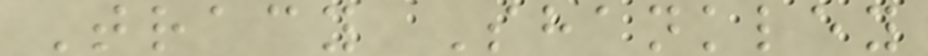Tracy Shankley
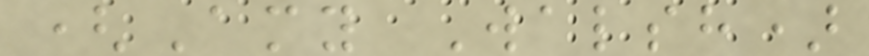(Amy Walsh)
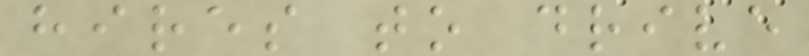hires to drive
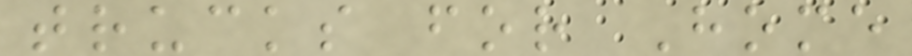trucks for Home
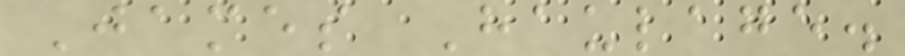James Haulage.
